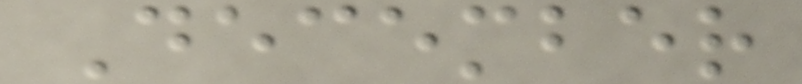December
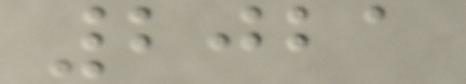2021
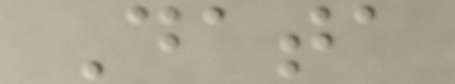Data
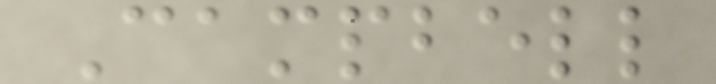Campbell
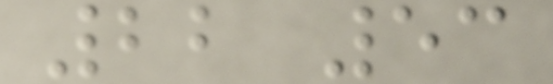22 53
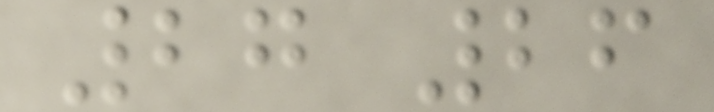27 26
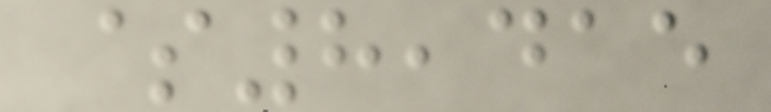$8,415
